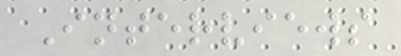Interviews
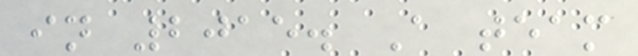in 2015. A team
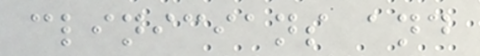clinicians and
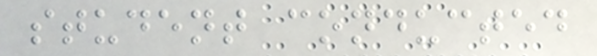student conducted
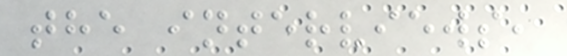the interviews,
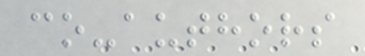co-authors
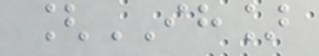[IH]
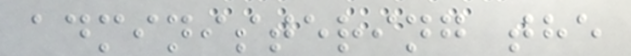administering the
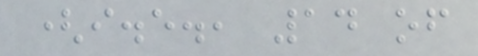(i.e., 14 of
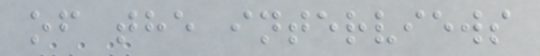of the interviews
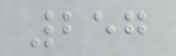257
